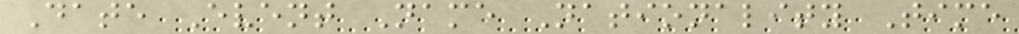Date Event Name Nationality Time
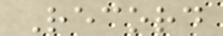Record
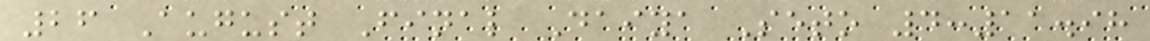26 August Final Daiya Seto 4:11.98
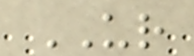UR
